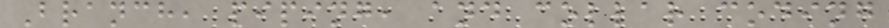Branch, piping, and collar coding
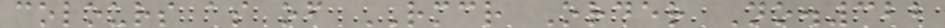colours as of RMCR Order No.322
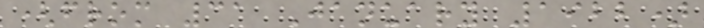(from 31 January 1922)
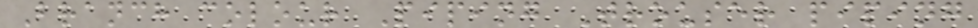Branch colour Piping Trouser piping
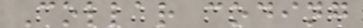Collar coding
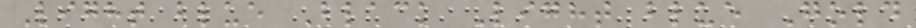Light blue Black Light blue Gold
